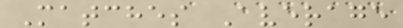Matches Average
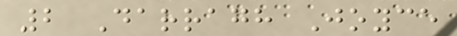2 Darragh Joyce
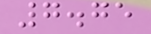7.75
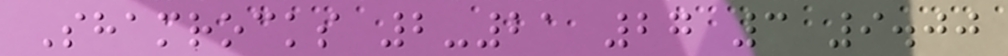Shamrocks 2-21 27 3 9.00
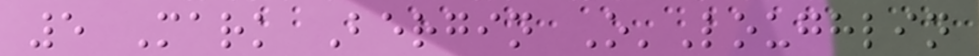5 Mark Bergin O'Loughlin
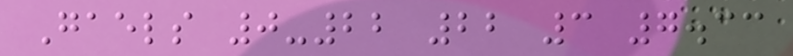Gaels 0-22 22 3 7.33
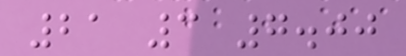21 3 7.00
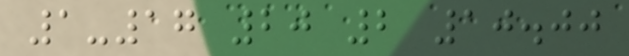1-17 20 2 10.00
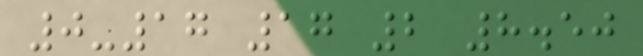0-17 17 2 8.50
